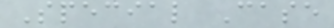Special Case
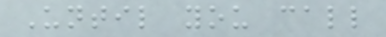Until you call
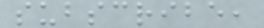subscribe,
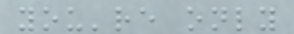you're only
